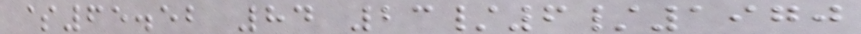$65.52 84 23/6/1970
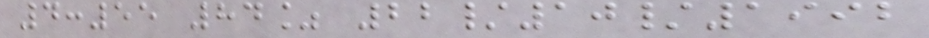4:55 84% 22/10/1992
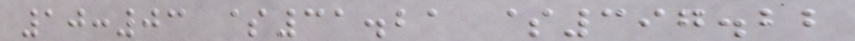10:03 $31.21 $397.22
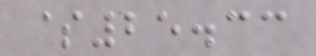$25.33
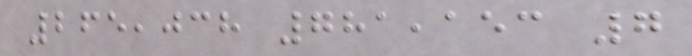265,038 781,153 7
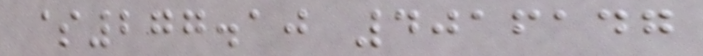$277.10 4016147
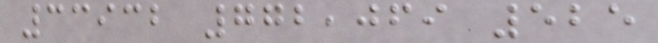33932 772,069 525
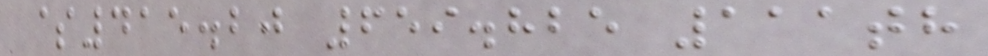$415.20 659.825 111th
